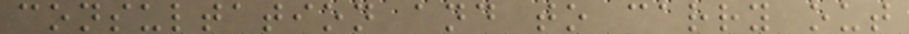consultation and to carry out
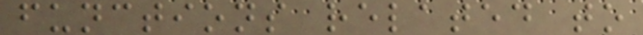functions related to
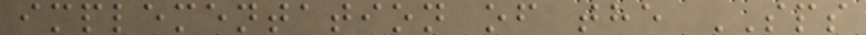implementation of the SPS
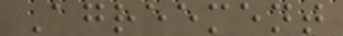Agreement
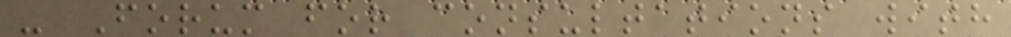- Forum for consultations with
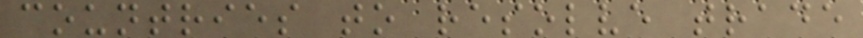countries to resolve trade
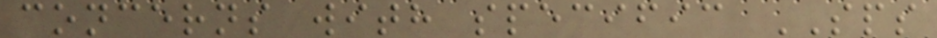concerns with specific SPS
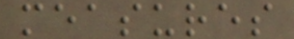measures
